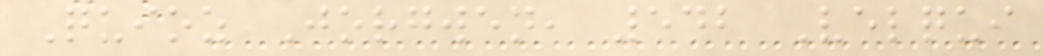Quioz Jorgwen, 542 Velqui
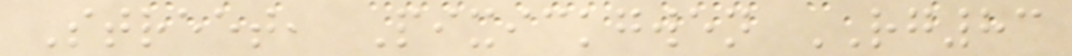Street, Pixickgwen RG83
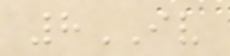8IV
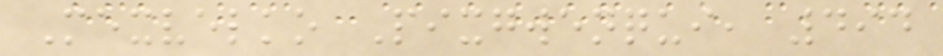Mexvelko Pixgwenqui, 494
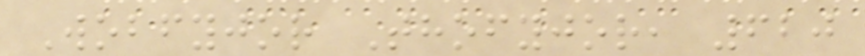Wobfyjor Thofyjor, 620
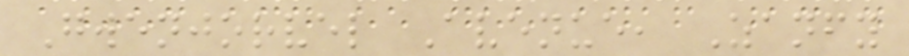Gwenjorvel Avenue, Zanfy
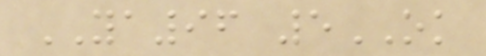YA96 5OK
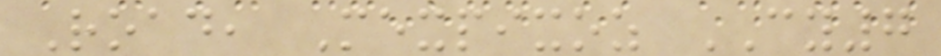Road, Mexpixoz CY7
